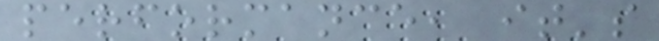performance, it's
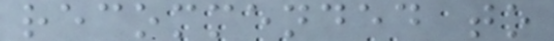recommended to
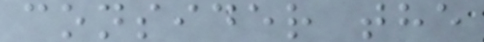consider the
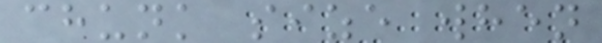chunk size when
